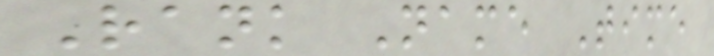Rank Name Time
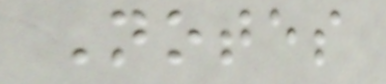Notes
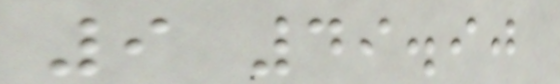9 49.90
